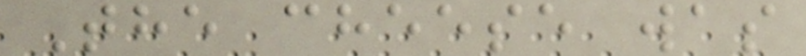The cheese was
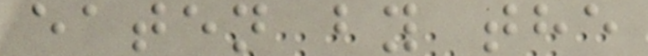eaten by the
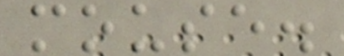mouse.
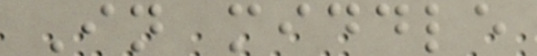In middle
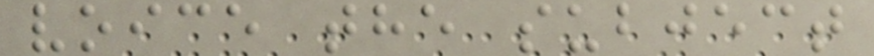voice the subject
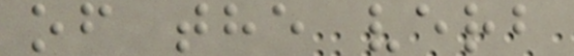of the verb
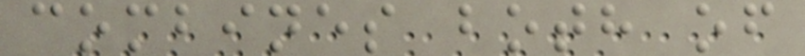combines both of
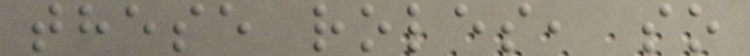these roles, so
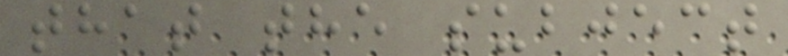that the subject
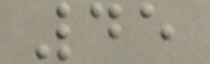45
